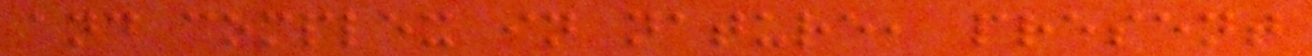and complex in nature, present
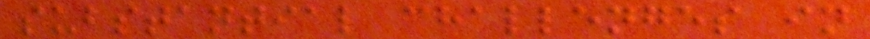substantial challenges in
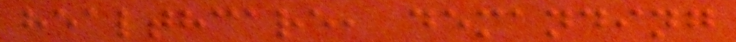healthcare, demanding
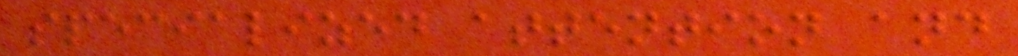specialized attention and
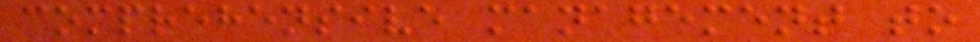comprehensive management to
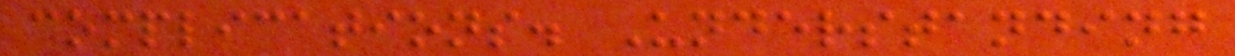complications. Understanding
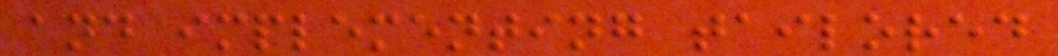and implementing tailored
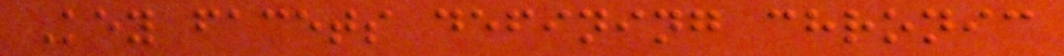Key facets defining chronic
